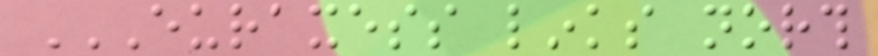EURAXESS LINKS NORTH
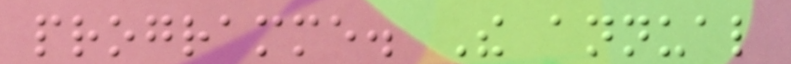programme. The annual
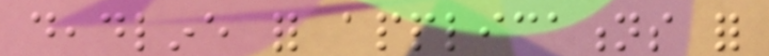deadline for applications for
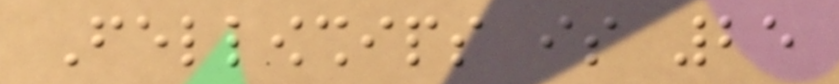Fellowships is 25
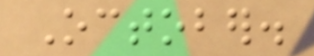October.
